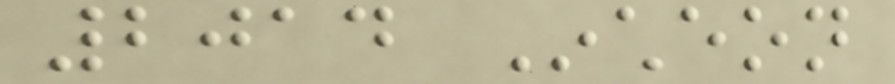2014 Incheon
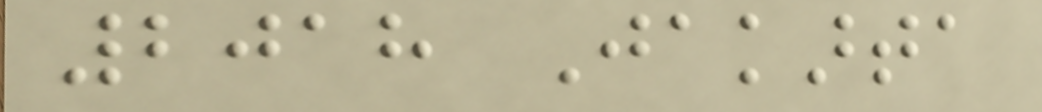2018 Jakarta
